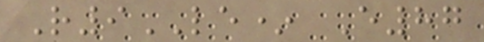R9LE* E87
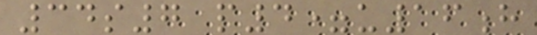34s7 p4=u16h
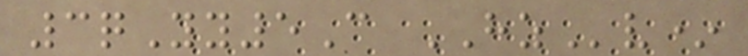3qYy5C HZv*
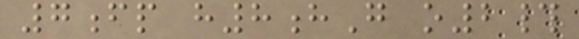7fp h8hG o2#
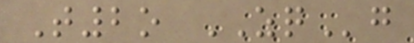T2o ZQg
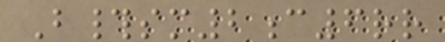B#sm2c6rr
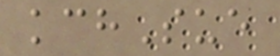kchSue
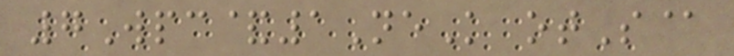7Wpc&1NeK otS@
